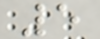5
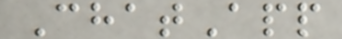ChatApp
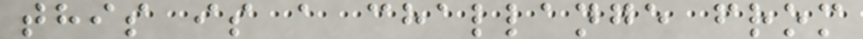this is a challange from
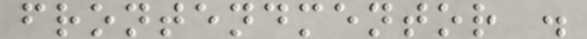frontendmentor .
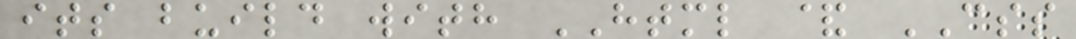its build with HTML & CSS
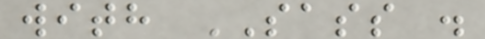with SASS .
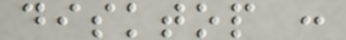disktop :
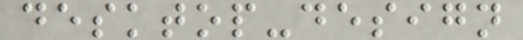desktop-design
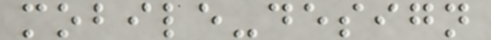mobile-design
